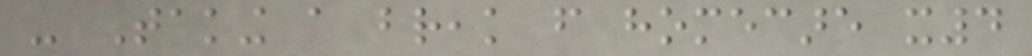- Taking a break from homecare x4
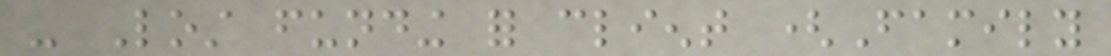- Lost funding for client (Family
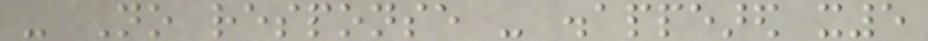- No response - disappeared x5
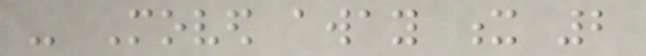- Moved away x 2
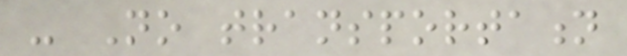- No transportation
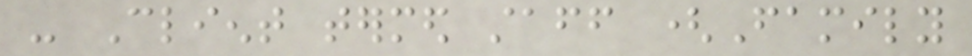- Client termed staff (Family
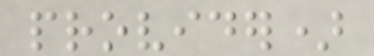provider)
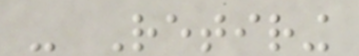- Retiring
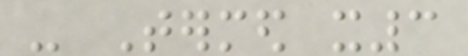- Termed x3
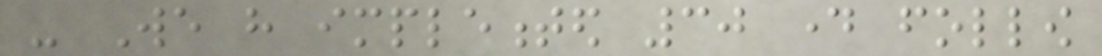- We have implemented 30 day follow
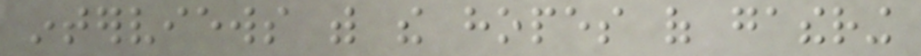interviews with the hopes of gathering
